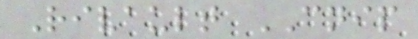Rivault CNIP
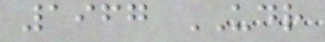1967 UDR
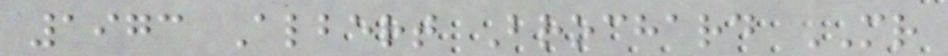1973 Albert Brochard MR
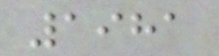1981
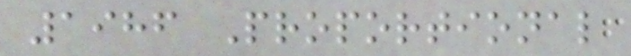1986 Proportional
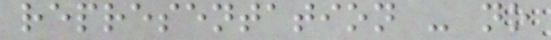representation - no
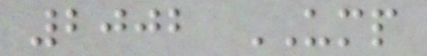2002 UMP
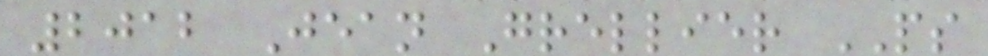2012 Jean Grellier PS
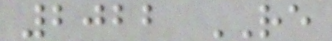2022 RE
